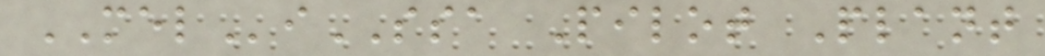MELiSSA Pilot Plant
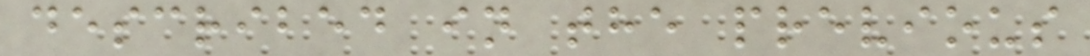described in the previous
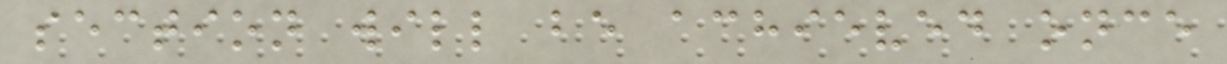section will be achieved once
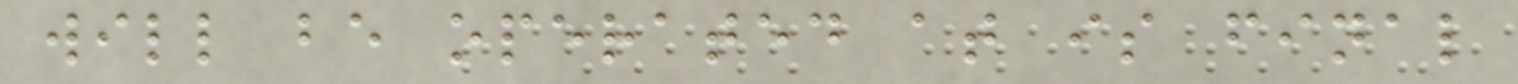will be operated at is final
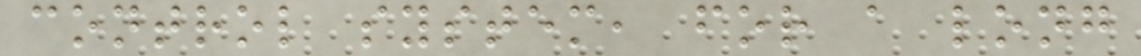control system, for a long
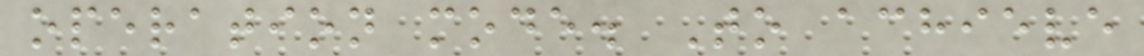operation mode. To achieve
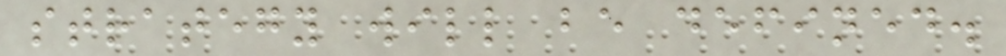strategy will be defined.
